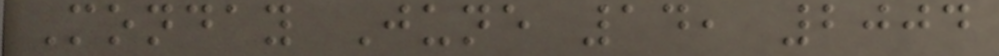Monday June 14, 2004
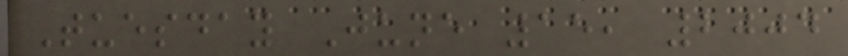Tuesday June 15, 2004
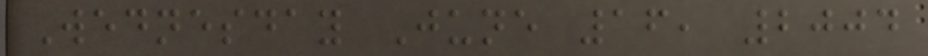Wednesday June 16, 2004
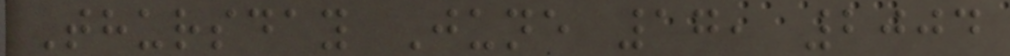Thursday June 17, 2004
